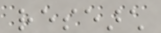research
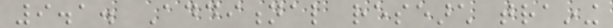9.1. Additional research training
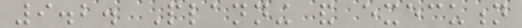9.2. Planning and execution
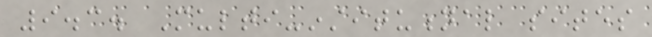9.3. Multi-institutional sites
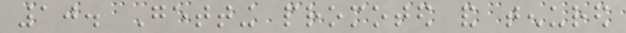10. Getting promoted and tenured
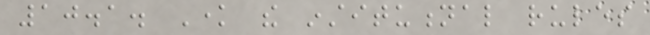10.1. Know the institutional rules
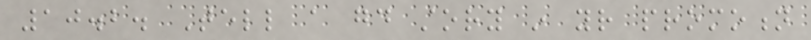10.2. Tell a good story in your promotion
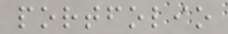portfolio
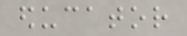educator
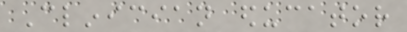Clinician educator
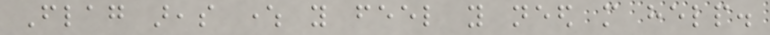Flag areas where you feel you need more help.
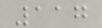117
